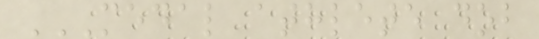MEDAL ATHLETE DOB
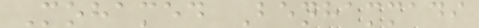Mohamed Benhammadi
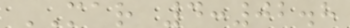MAR 4:02.8
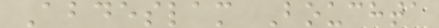Abdeslam Bouchta
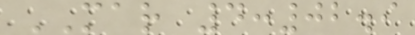MAR 4:02.9
